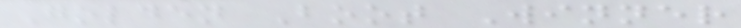Golden Boot Winner
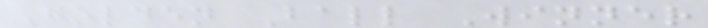Golden Ball Winner
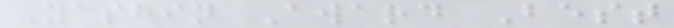Yashin Award Best
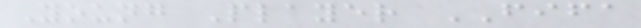Young Player FIFA
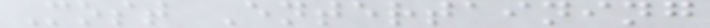Most Entertaining
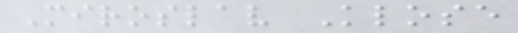Miroslav Klose
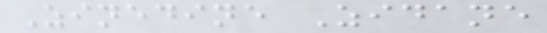Zinedine Zidane
